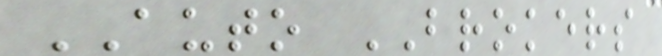AUTO BROKERS
